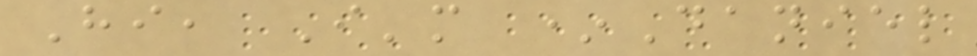Hi, I'm *Daniel
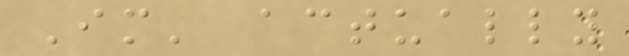Im' actually
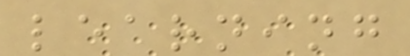learning
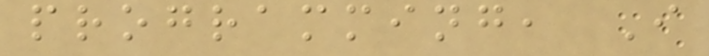programming, I
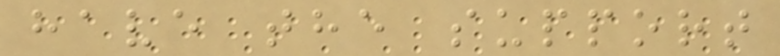have the support
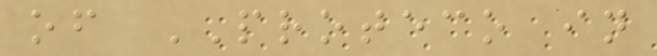of PROTECO in
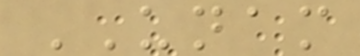UNAM
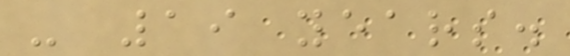- 19 years.
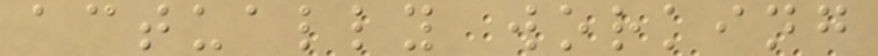actually working
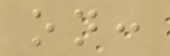on:
